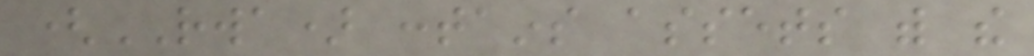(RWA) contains assets with the
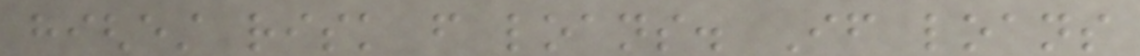highest risk from loans. If loans
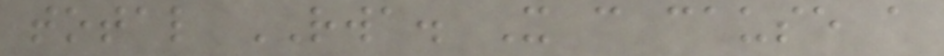total RWA. It can cause a
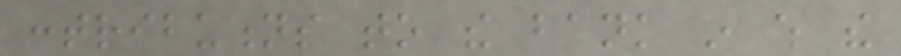contributions to the bank in which the
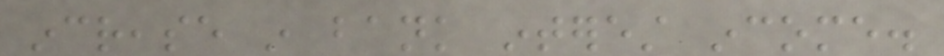increase in bank interest income.
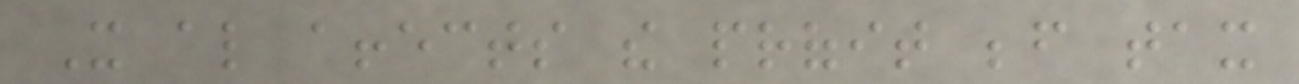It also affects the profit before tax
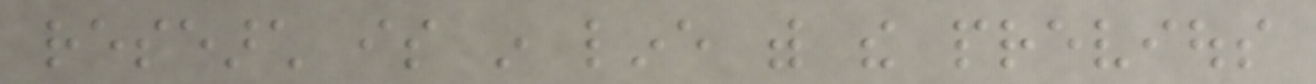research is in line with the previous
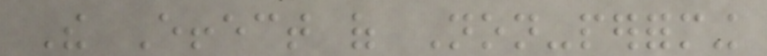The Effect of Non-performing
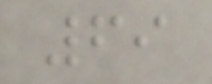69
